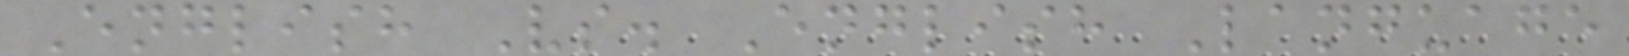English Vs. English Language
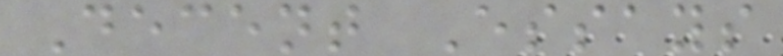Decent Essays
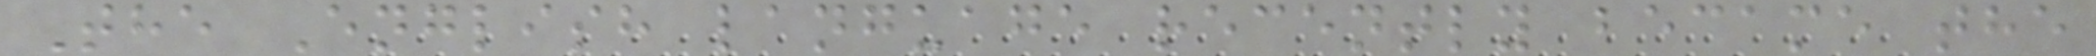The English language recently became the
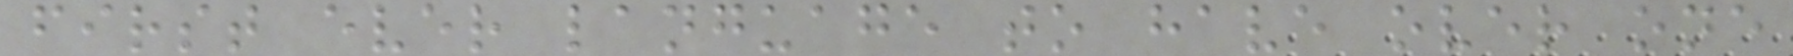first ever language to have over one
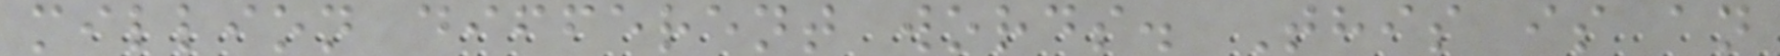million different words. This is an
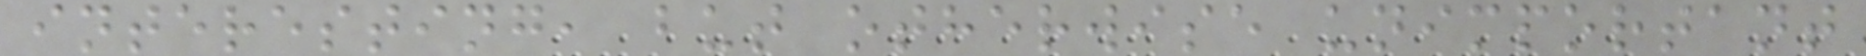interesting, but otherwise unimportant
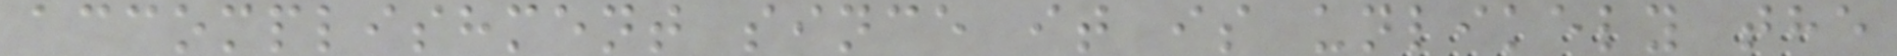accomplishment since it is unlikely the
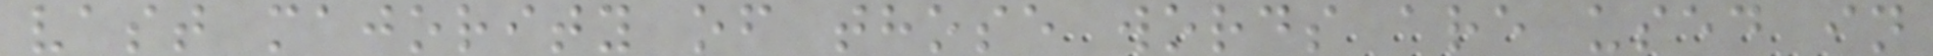vast majority of those words are used in
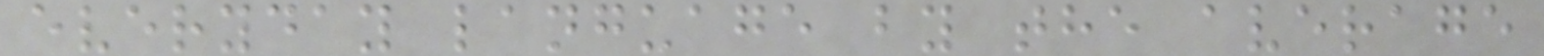everyday language by the average
